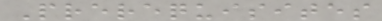Prerequisites
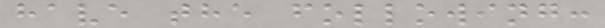have the following:
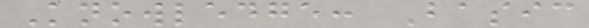Knowledge: Basic
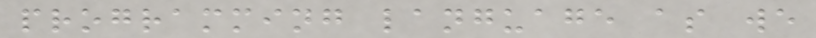programming language as we
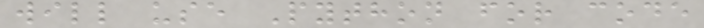will use Python for code
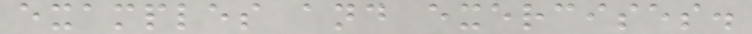examples and exercises.
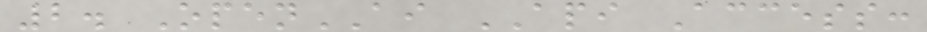2. OpenAI API Access:
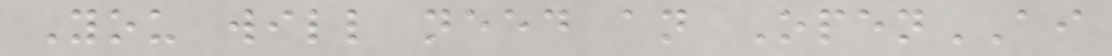You will need an OpenAI
